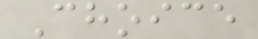Choice
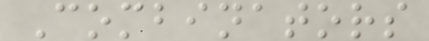Combinators
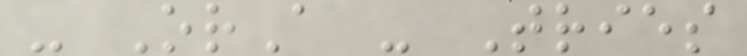- OrA - Tries
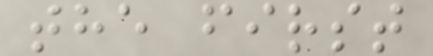the first
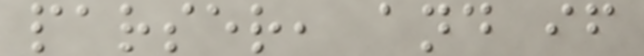parser, and if
